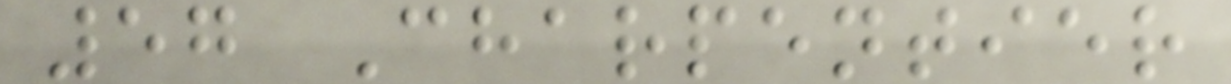57 Charpentier
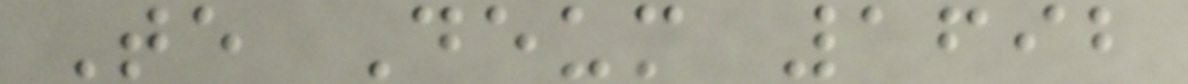Te Deum 1692
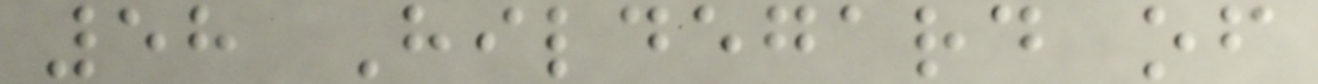58 Hildegard of
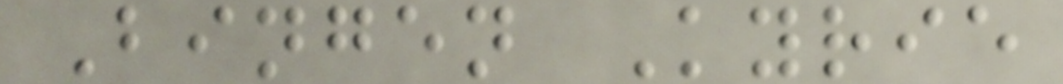Bingen Kyrie
